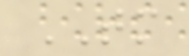TM
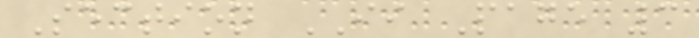Section II Page 3
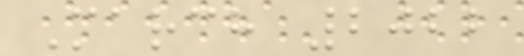March 2022
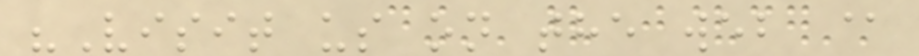"Visit us on the web @
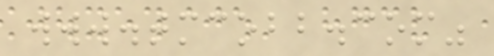www.tmcobb.com"
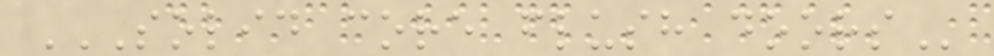SOLID CORE FLUSH DOORS
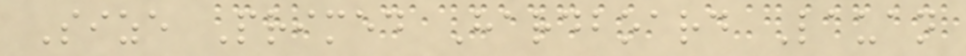Size Primed Hardboard Lauan
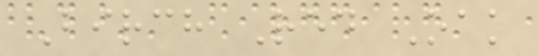Birch Red Oak
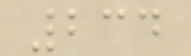234
